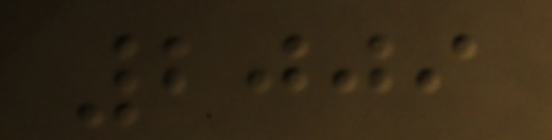2009
